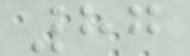87
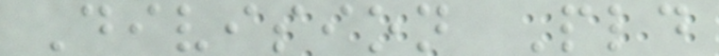Division Pld
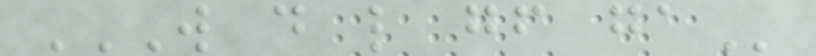W D L GF GA
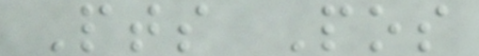Pts Pos
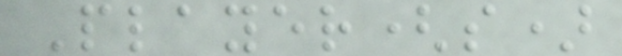Player(s)
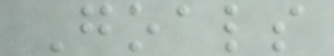Goals
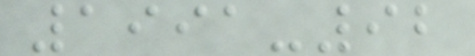1991-92
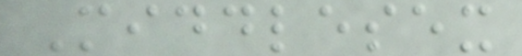Middlesex
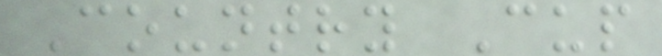Country Cup
